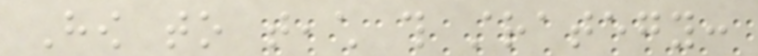How to teach this strategy:
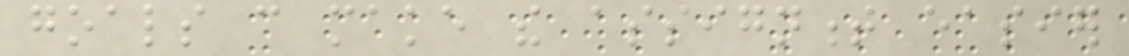goals can make the assignment easier
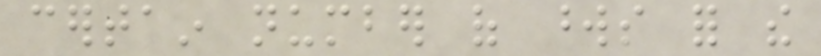certain number of words for the
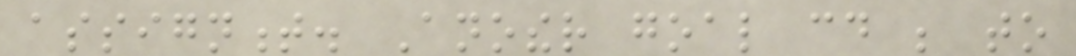assignment. Another goal could be to
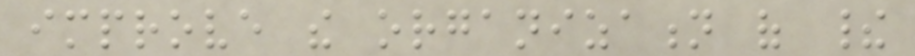improve the organization of their
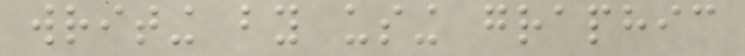writing by using graphic
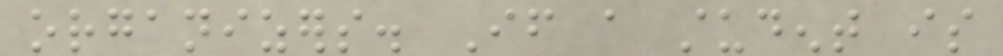organizers. If a student is
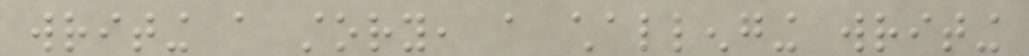writing a story, a challenging writing
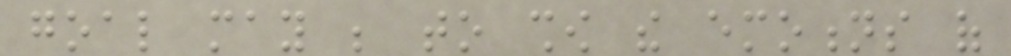goal may be to show the emotions of
